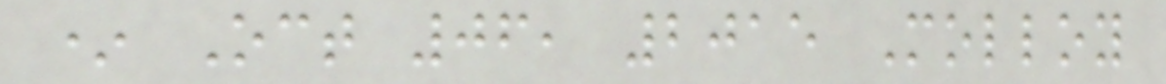* Oct 06, 2015 Molloy
